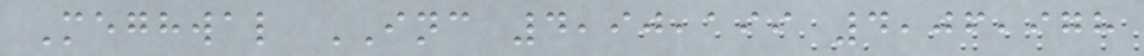Meghwal INC 4,90,199 4,06,978
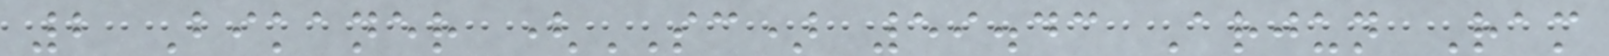2 Bikaner (SC) 59.43 Arjun Ram
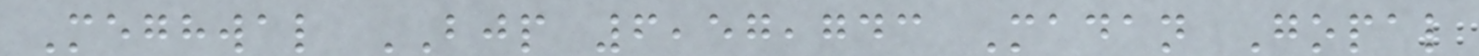Meghwal BJP 6,57,743 Madan Gopal
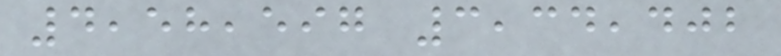4,58,597 3,34,402
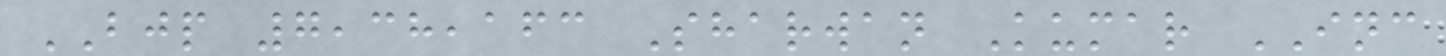BJP 7,38,163 Sharwan Kumar INC
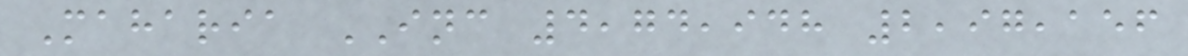Maharia INC 4,74,948 2,97,156
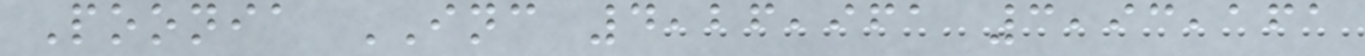Poonia INC 4,26,961 3,93,161
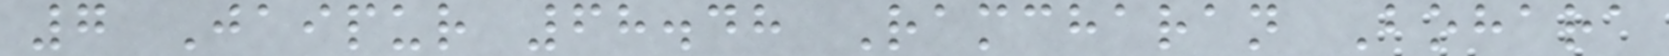7 Jaipur 68.48 Ramcharan Bohara
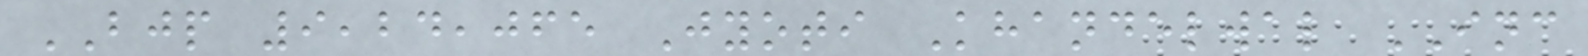BJP 9,24,065 Jyoti Khandelwal INC
